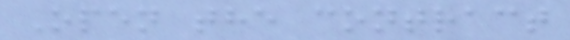Open the contract
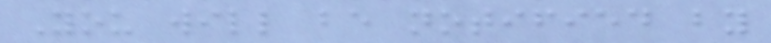You will be notified by
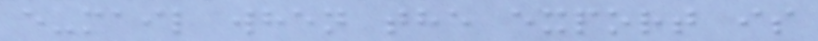e-mail when the export is
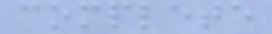complete
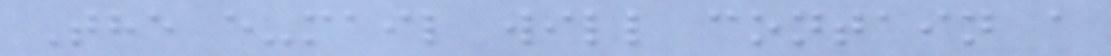The e-mail will contain a
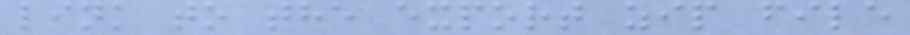link to the export zip file
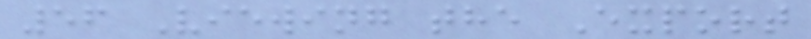56 Viewing the Export
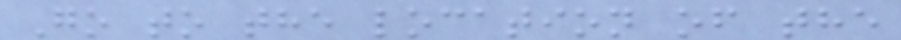Go to the location of the
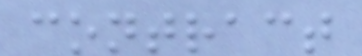contract
